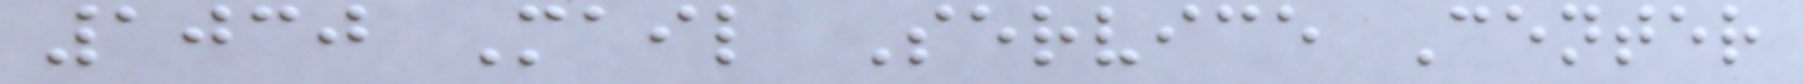1030 Mail Service Center
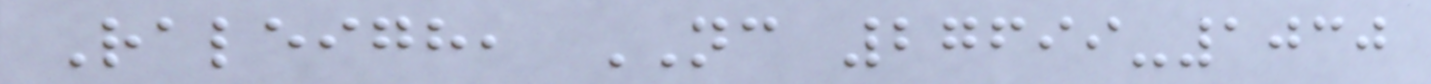Raleigh, NC 27699-1030
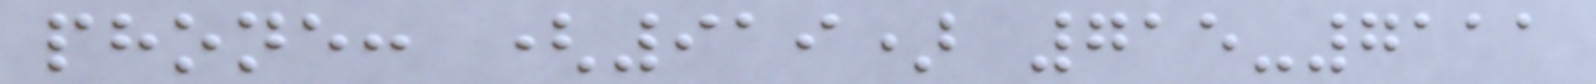phone: (919) 715-7111
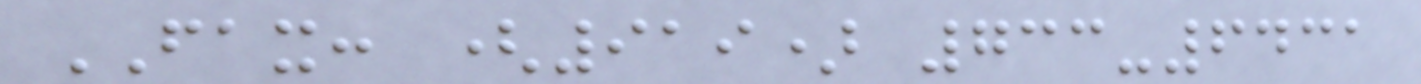FAX: (919) 733-6431
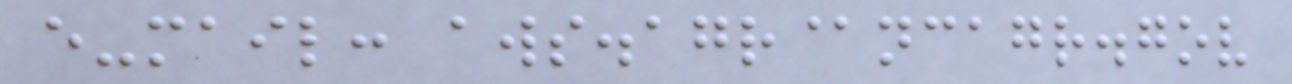e-mail: aws.agr@ncagr.gov
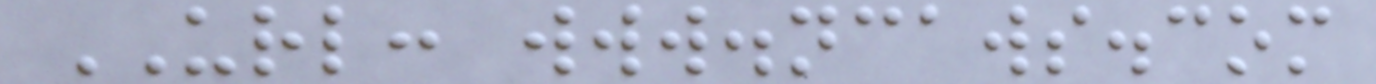URL: www.ncaws.com
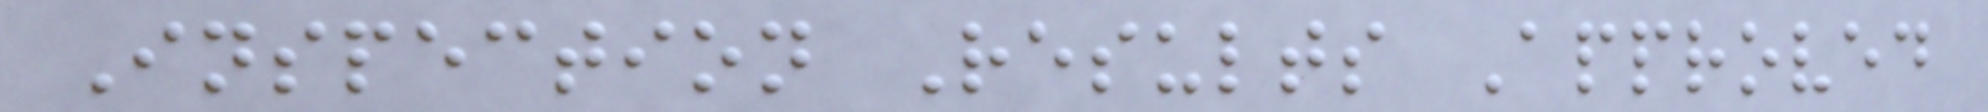Inspection Results Approved
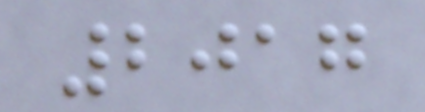2017
